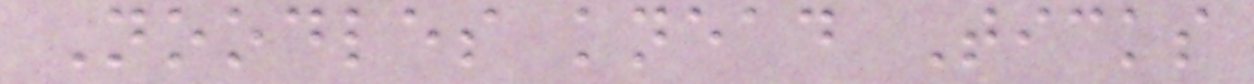Noodles knead Ticks
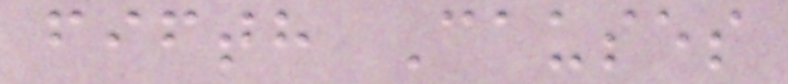fifth Causes
